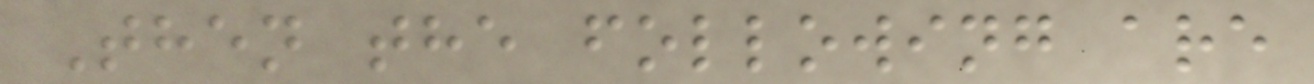Then the following are
